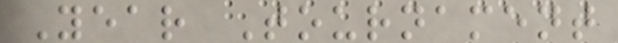Year Tournament
